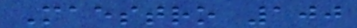Maestro 100
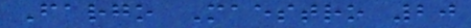Fargo Maestro 20
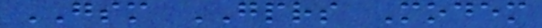GSM GPRS Modem
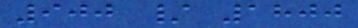900 / 1800
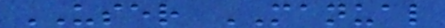USER MANUAL
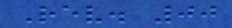Rev. 00
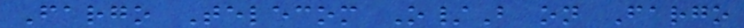Fargo Telecom O/B on Fargo
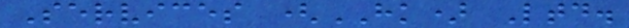Services (HK) Ltd.
